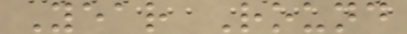Year Round
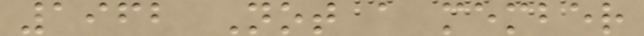1962 Not a member
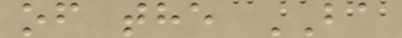of the BA
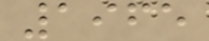1965
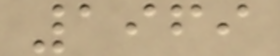1969
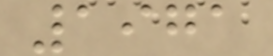1971
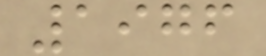1976
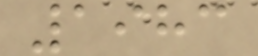1983
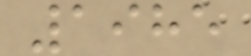1985
